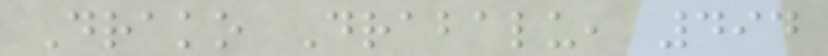Drako Drabalu, 494
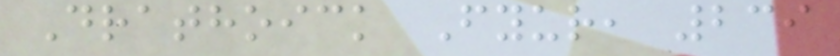Drathoick Fyur, 239
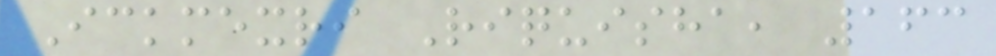Ickmexri Riquisha, 163
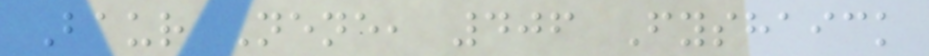Baur Nene, 406 Fyshaick
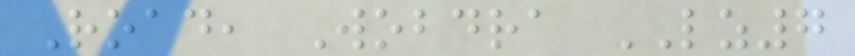Road, Wobdra LZ7
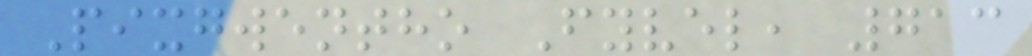Pixgwentho Fyvel, 713
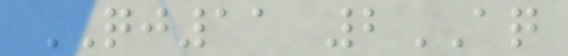QJ11 2AQ
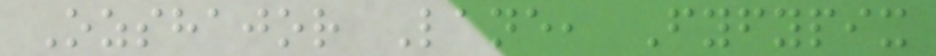Ozshajor Lane, Fyfypix
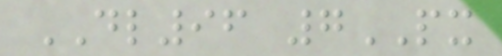DL96 7PX
